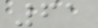61
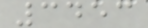3453
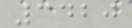3420
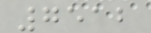7512
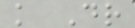k Dr
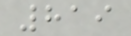819
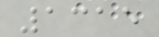1315
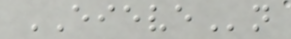EIEVEn
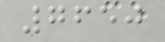7650
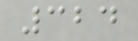324
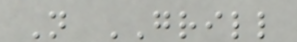N GRILL
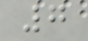7
